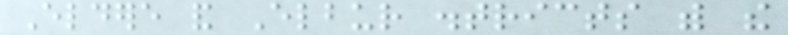Eldere and Elbur districts with the
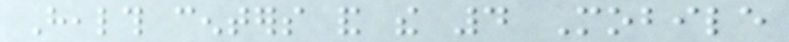Health centers and the 4 Mobile
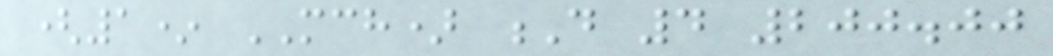(1* MCH) D 4 200.00
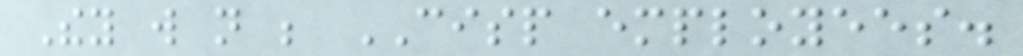They will not be CISP employees.
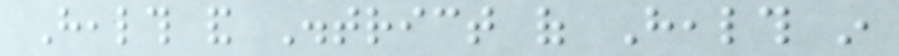Health and District of Health in
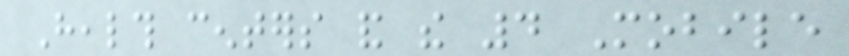Health centers and the 4 Mobile
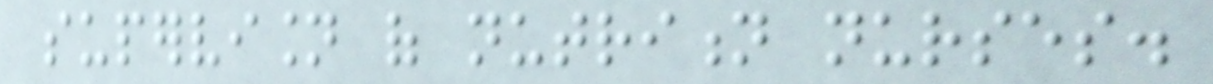supervision of nutrition nurses.
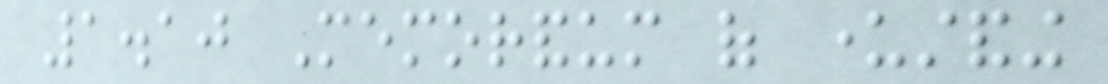1.10 Memorandum of understanding
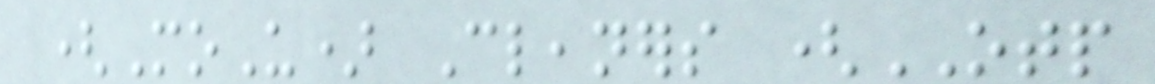(MoU) Cleaners (OTP
